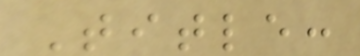Title:
